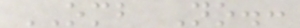OMB No.:
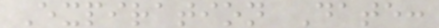Expiration Date:
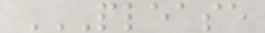PLEASE
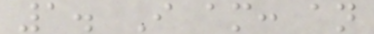1. I am: an
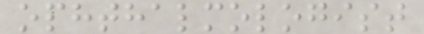ophthalmologist
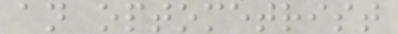an optometrist
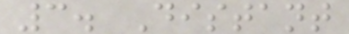3. Distant
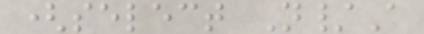(select N/A
